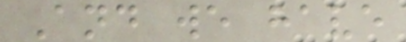And we have
